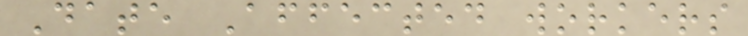Date Affected workers
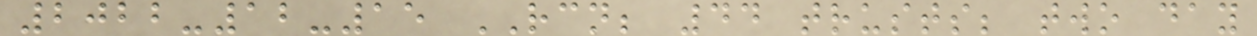2022-12-15 RCN; 44 trusts; two day
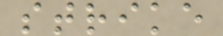strike
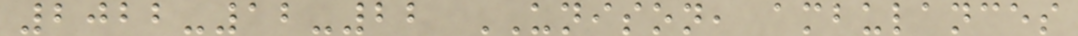2022-12-22 UNISON, ambulances
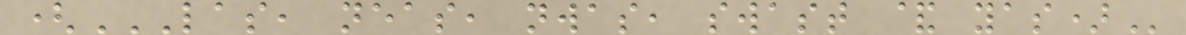(LAS, NEAS, NWAS, SWAST & YAS)
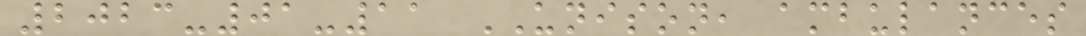2023-01-11 UNISON, ambulances
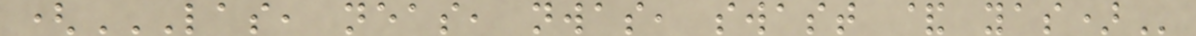(LAS, NEAS, NWAS, SWAST & YAS)
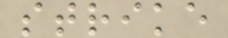strike
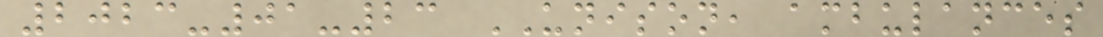2023-01-23 UNISON, ambulances
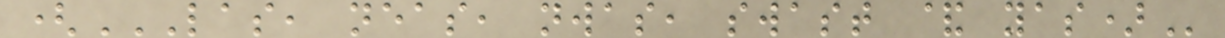(LAS, NEAS, NWAS, SWAST & YAS)
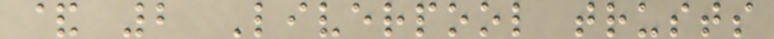& 2 Liverpool trusts
